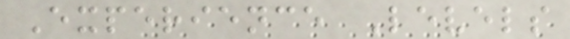Experience Levels
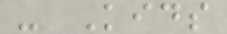- Kids
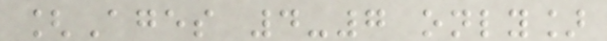[Ages 4-7 only]
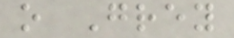o Grey
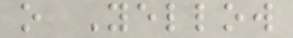o Yellow
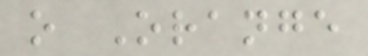o Orange
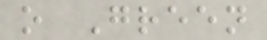o Green
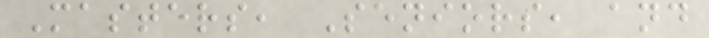Masters, Seniors, and
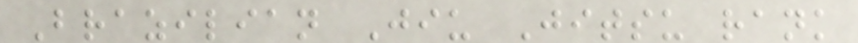Brazilian Jiu Jitsu rank
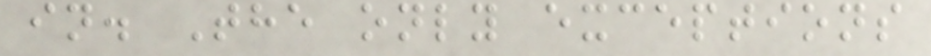in. The only exceptions
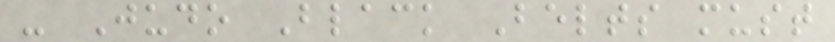- Judo Black Belts must
